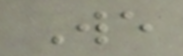We
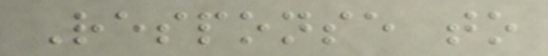Response to
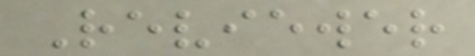Reviewer
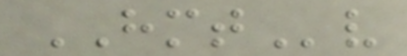HMTv
